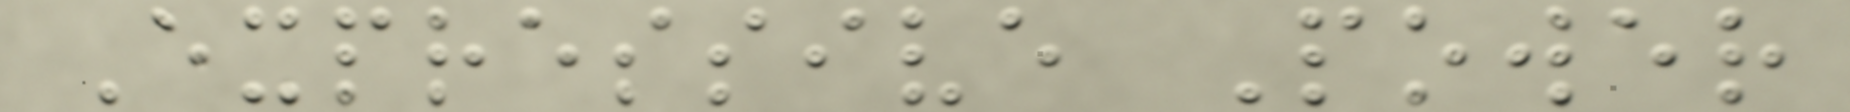Expressive Power
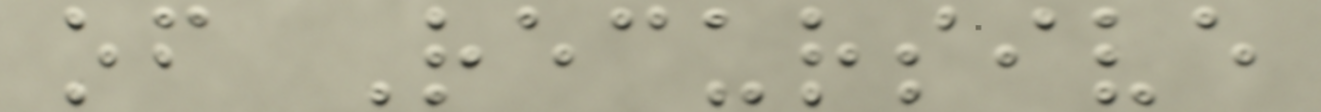of Recursive
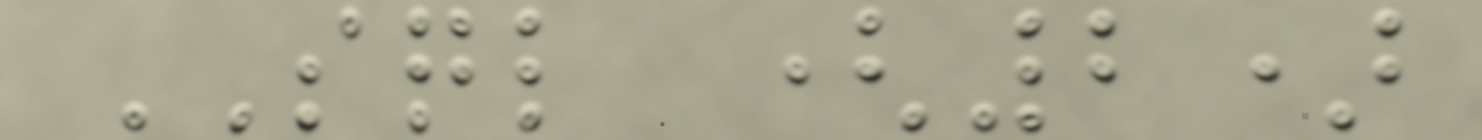SQL (2)
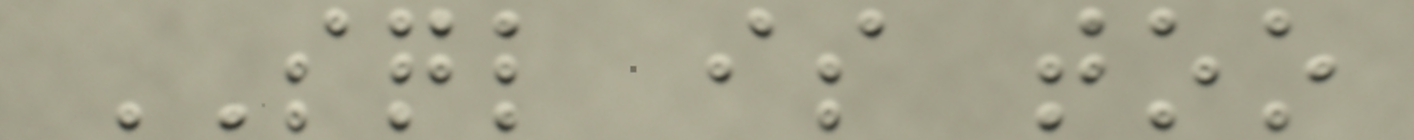SQL is too
